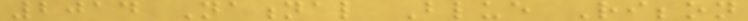2014 National Blue Ribbon
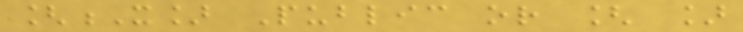[X] Public or [ ]
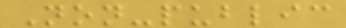Non-public
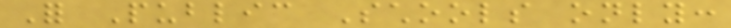For Public Schools only:
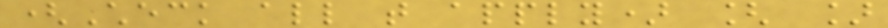(Check all that apply) [ ]
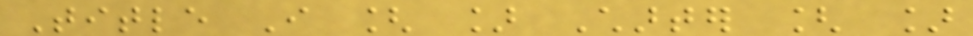Title I [ ] Charter [ ]
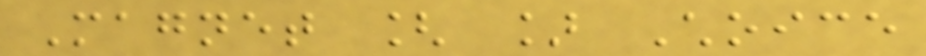Magnet [ ] Choice
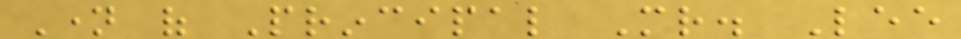Name of Principal Mr. Lee
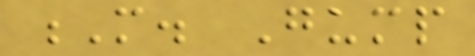M. Gump
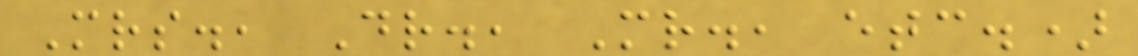Mrs., Dr., Mr., etc.)
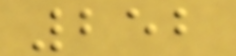252
